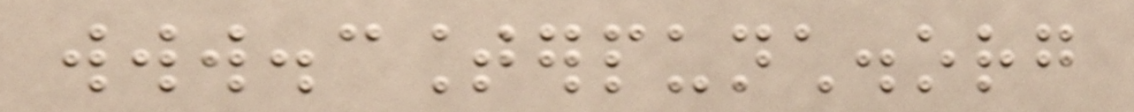www.counterpunch.org
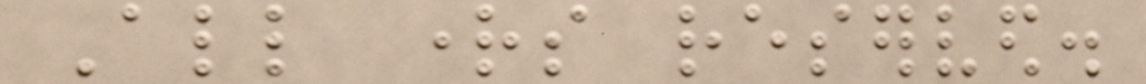All rights reserved.
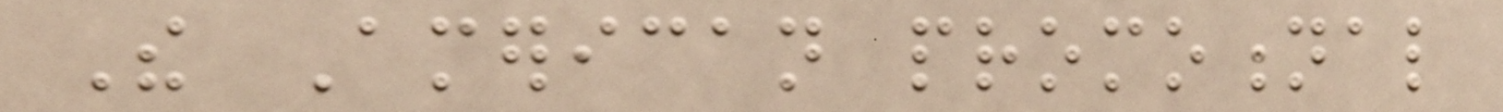The American promotional
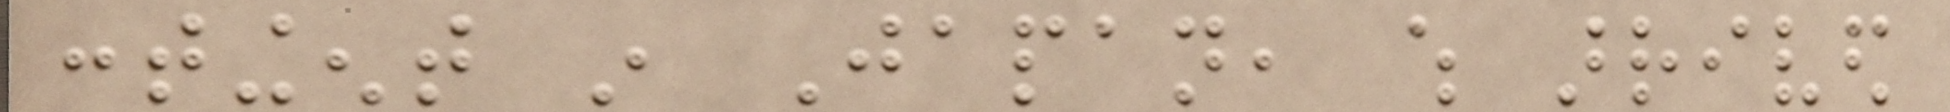contingent in Japan, which arrived
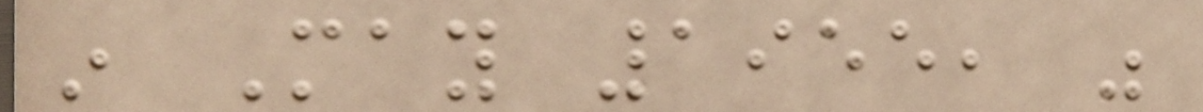in May 1955, was
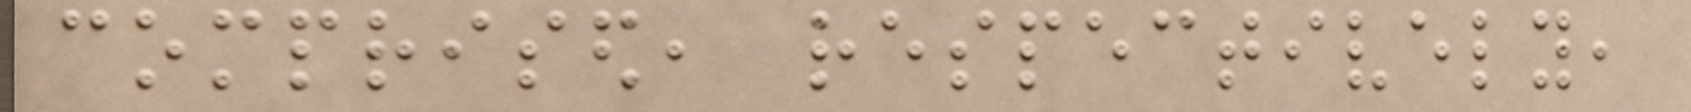comprised, respectively,
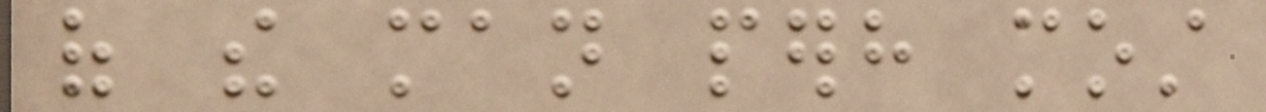of the man perhaps most
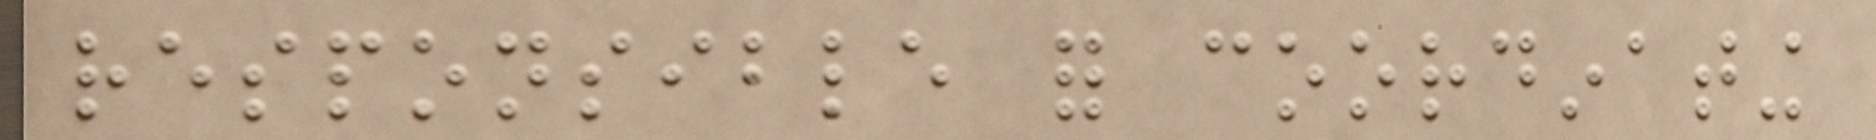responsible for coordinating
